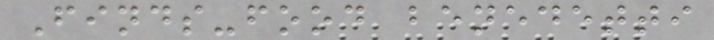Finds-food benedetti
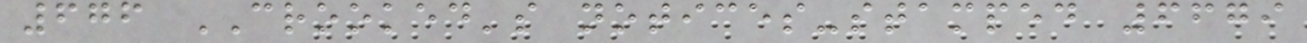676 CROOKED's notices-stamped 6679
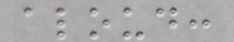aloud:
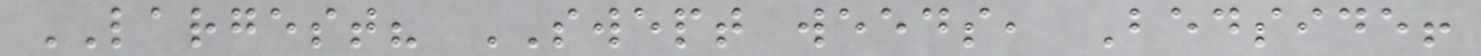LARGEST? SWEPT weeds, Bedside!
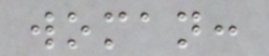woman:
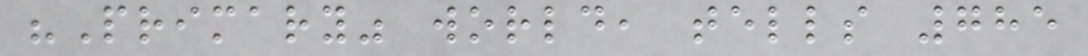"Primary" world, tells 785
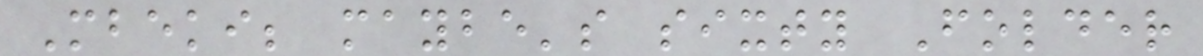Mbeki; maybe's sixty Folder
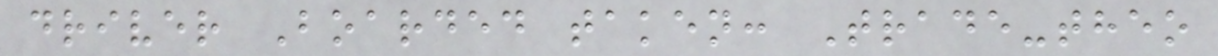driver Boarded taken: Trade-theo
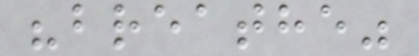"breathe"
